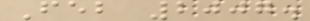Feb 2007.
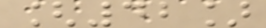[42]
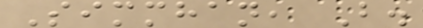Simmhan, B.
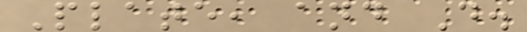Plate, and D.
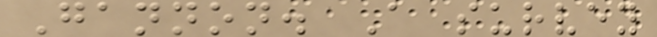Gannon. A survey
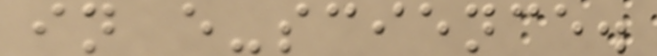in e-science.
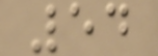54
